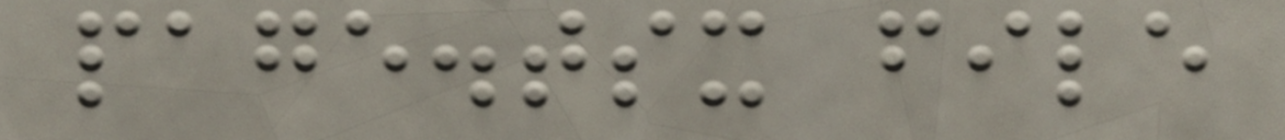page.tsx file
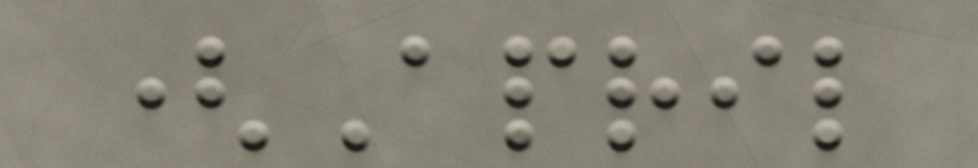(April
